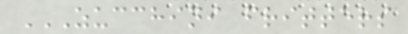ZUCCHINI FRITTERS
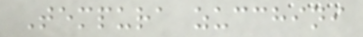Tempura zucchini
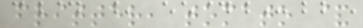fritter, tomato &
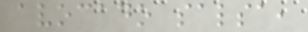avocado salsa,
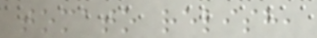tomato relish,
